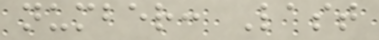number: Last
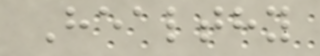Healthy
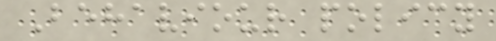Behaviour policy
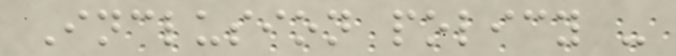Inclusion policy -
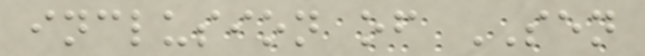inclusion of SEN
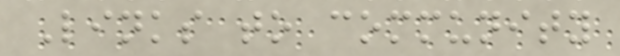Links to community
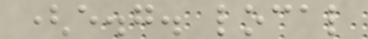(e.g. local
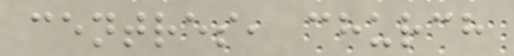centres, church
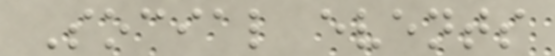Social events
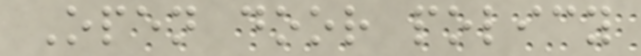Open door policy
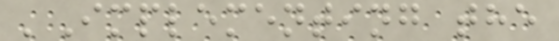'Implementing the
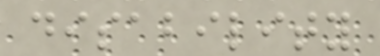disability
